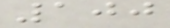100
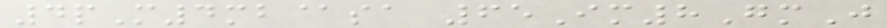4pM4mb@sa 65Im8GmJ
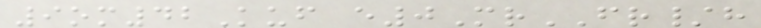9om42Kuf e0MrFR/h
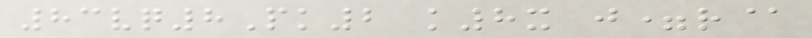83vq8Pk2 k8x j=r@
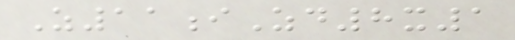Z11iZd8x1
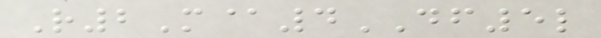R2M@4DF5l
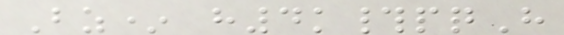Bz* h4k#pqH
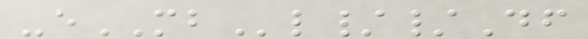-eMBl//Df
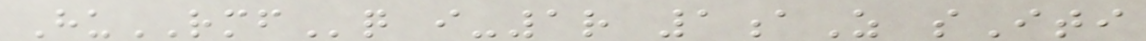HuRMFq i-1r 1aZ sIti
